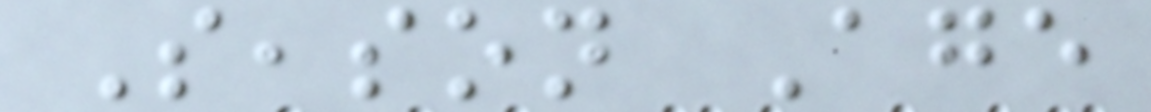Season Age
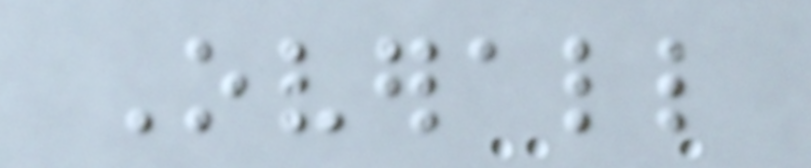Overall
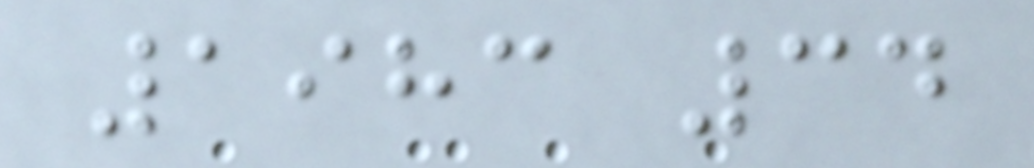1983 34
